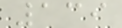139
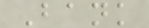Bank
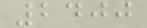2400
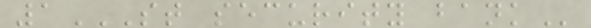1ST SECURITY BANK
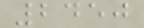2450
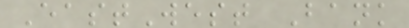EastWest Bank
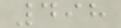498
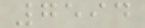7594
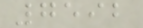7592
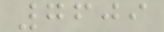7609
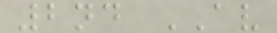2nd AV
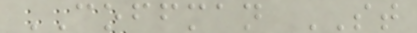COFFMAN ST
